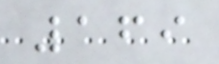169
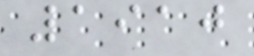1910
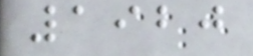1920
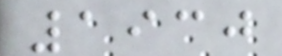1930
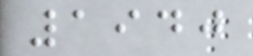1940
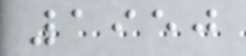1950
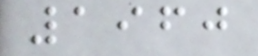1960
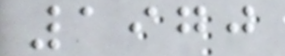1970
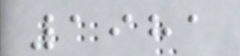1981
